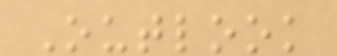Outlook
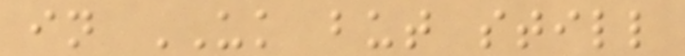in UK but still
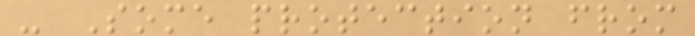- Some protection from
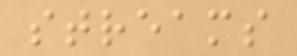streams
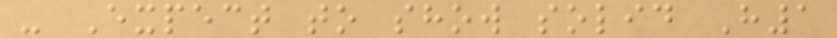- Expect to show solid H1
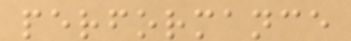performance
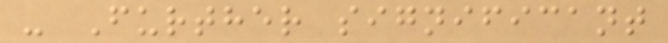- Further significant
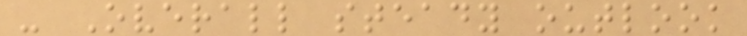- Overall steady outlook
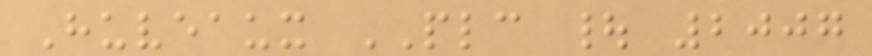Huveaux PLC | 2007
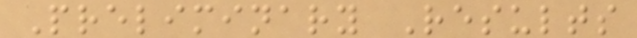Preliminary Results
